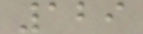129
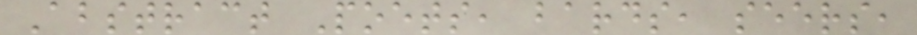Abstract Poets, bards, seers,
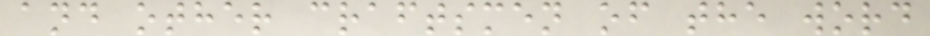and other craftsmen of the word
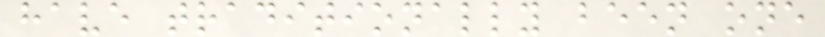have traditionally been one
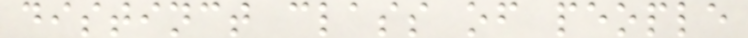distinct class of people
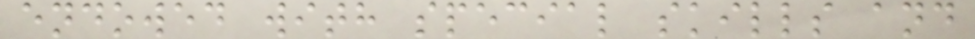endowed with special skills and
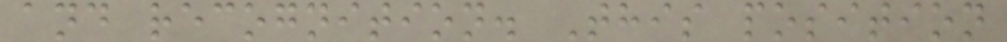and recognition. This position
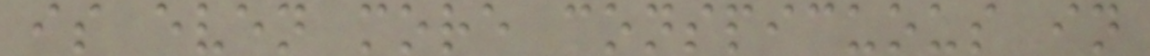is even more conspicuous in
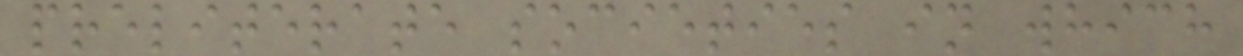preliterate societies in which
